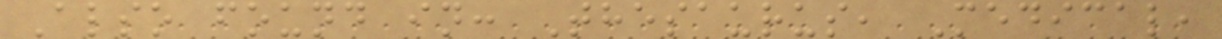Also found in: Thesaurus, Medical,
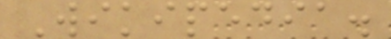Wikipedia.
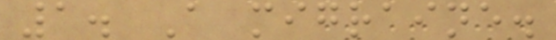1. A migraine.
